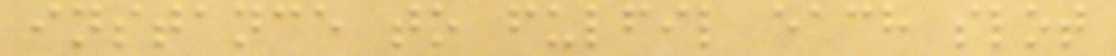instance to fulfil each slot
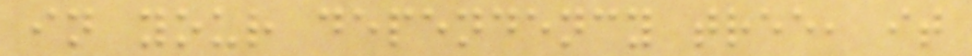in your dependency tree, it
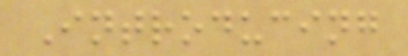Introducing
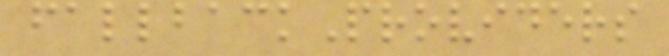fallbackProviders
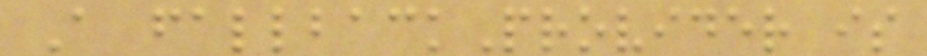A fallbackProvider is
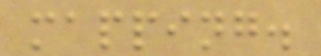mapping.
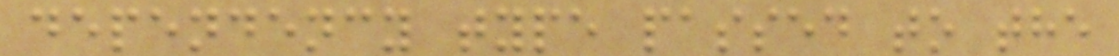dependency type passed to the
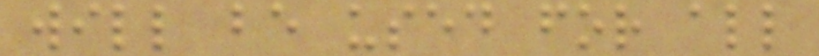will be used for all
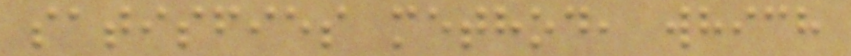satisfies method, which
